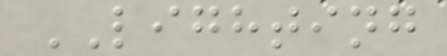LIGHTING
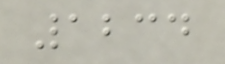1234
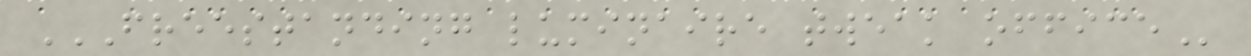FREESTANDING LUMINAIRE TWEAK OFFICE
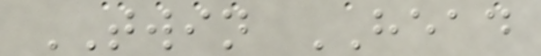TWIN HEAD
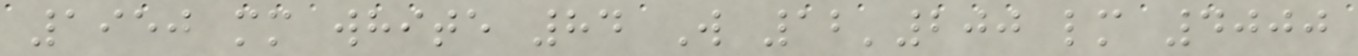1950 mm white 84 W 12'200 lm 4000
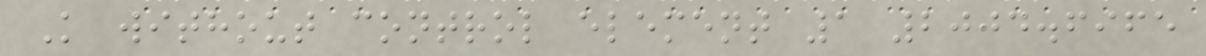K without control element 1 2004.6965
